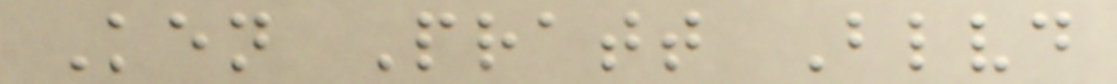Ken Pratt Blvd
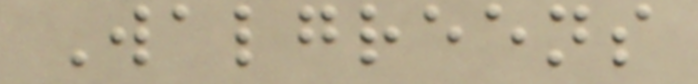Walgreens
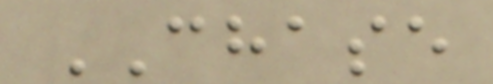CHASE
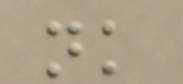nk
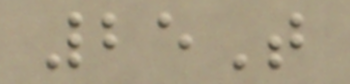25T
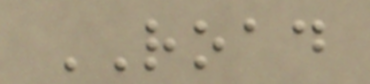ROAD
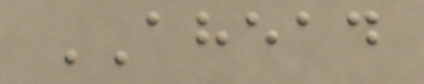AHEAD
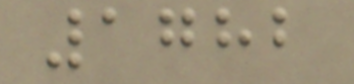1782
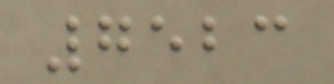7523
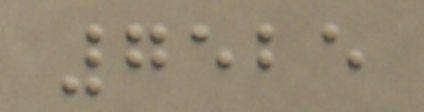7525
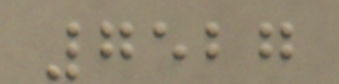7527
